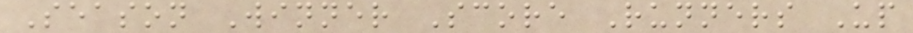Season Winner Score Runners Up
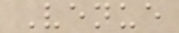Venue
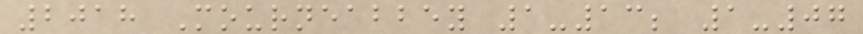2018 Mourneabbey 1-13; 1-07
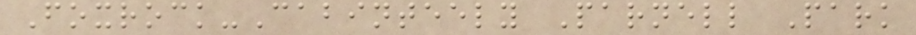Foxrock-Cabinteely Parnell Park
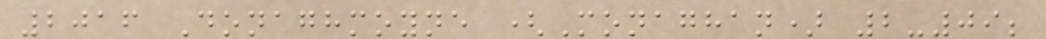2016 Donaghmoyne (Monaghan) 2-09;
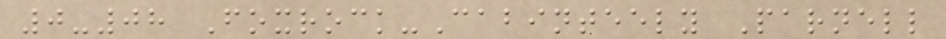0-08 Foxrock-Cabinteely Parnell
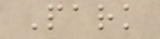Park
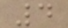4
